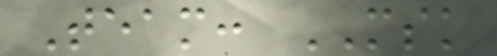Team: MSK
